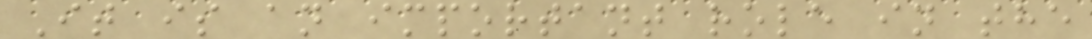It is an important role in the
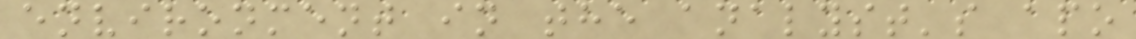environment in the analyst's apo
